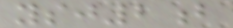ysj2b
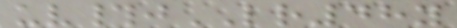uv#jLR48y
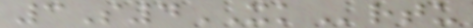3S4XKrtu
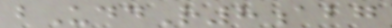bUddR8abg
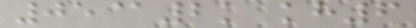05@2k kh6
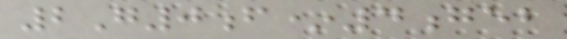2G0f*4geb
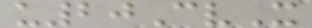u20CvX
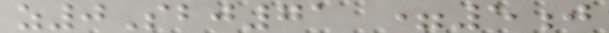z0Sbj71 =5j
